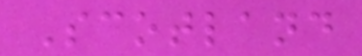Scotland
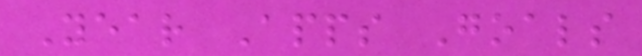Year Apps Goals
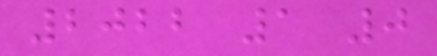2022 1 0
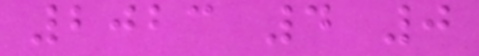2023 4 0
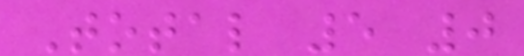Total 5 0
